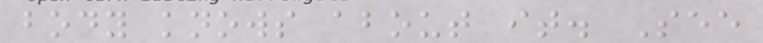body knows about it. See
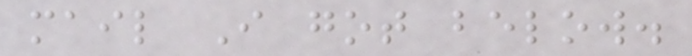mail I got below.
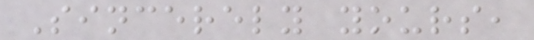Sincerely yours,
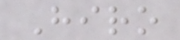Hiro
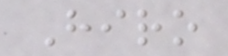Hiro
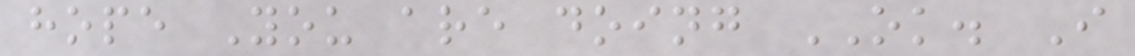hope You are doing OK. I
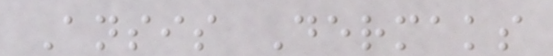Ansis Dermaks
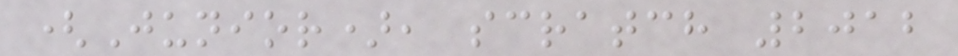(Junior), scratch 2012
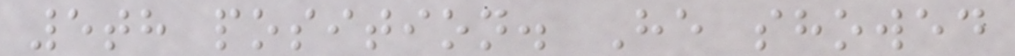5th position. He showed
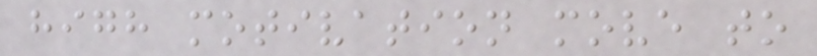high motivation move to
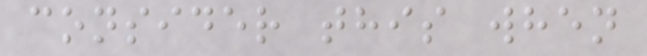consider this when
